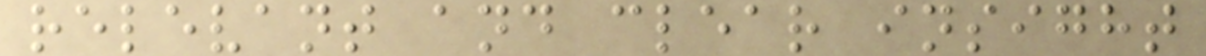relevant and clear insight
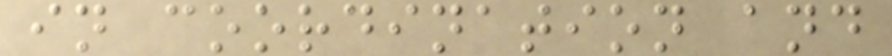in coordination and
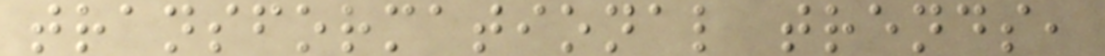transformational trends,
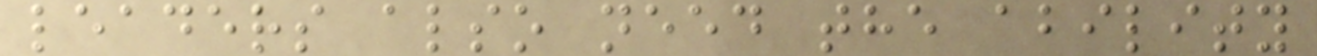leaders also need the ability
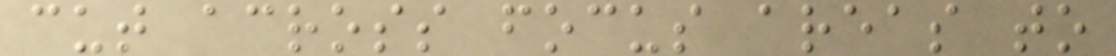cut across focus areas to
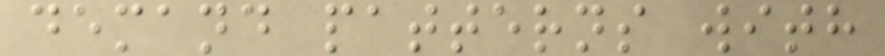demand patterns with
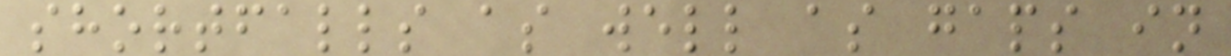shortfalls as well as gaps in
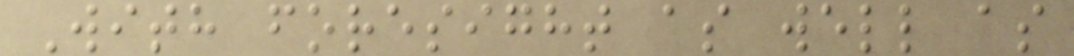With foresight as well as
